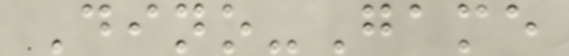Dino-Game
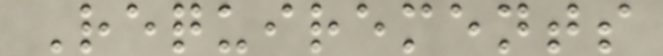Requirements
